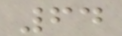64
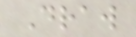Draw
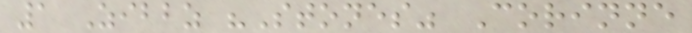1 Zibbz "Stones" Corinne
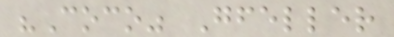"Coco" Gfeller
